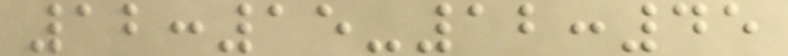12:15-12:45
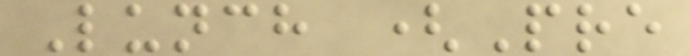Lunch (Pre
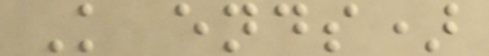K ends)
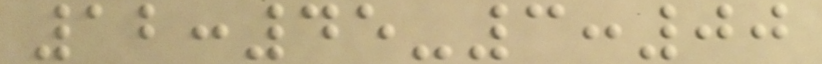12:45-3:00
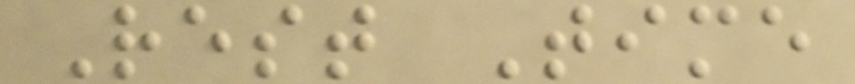Rest Time
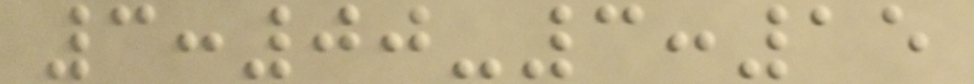3:00-3:15
